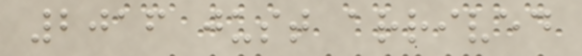2016 just arrived
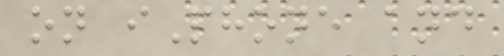on iPhone and
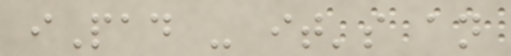iPad - it's an
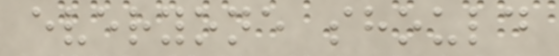everyone should
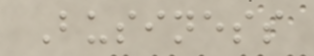Business
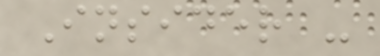Insider -
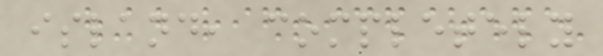island, completely
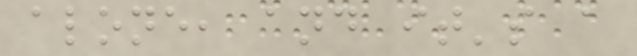alone, and it's a
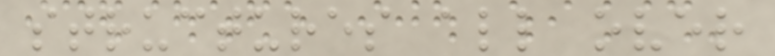structures all over
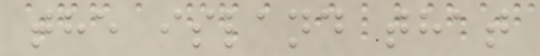the island that
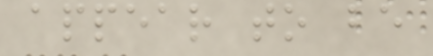appear to be
